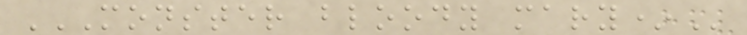MONSTER BLOODY MARY*
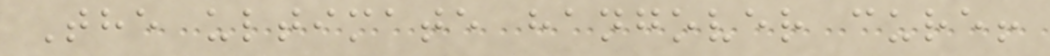The ultimate hangover cure!
